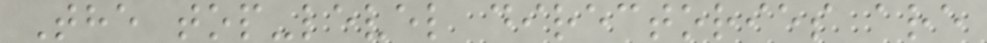The top-level directories are
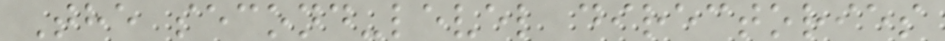The second-level directories
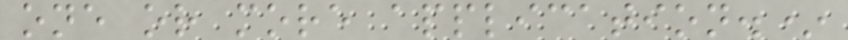one or more application.*
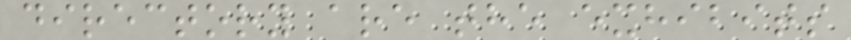directory are the exhibits
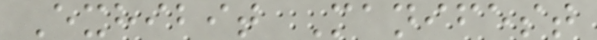Exhibit Manifest
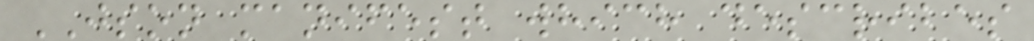JSON manifest which describes
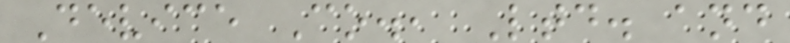Device Co., Ltd. and
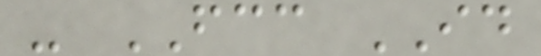- FCC ID
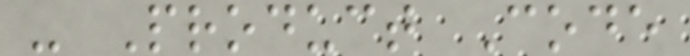- Product Code
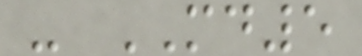- MD5
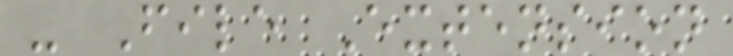- File Extension
